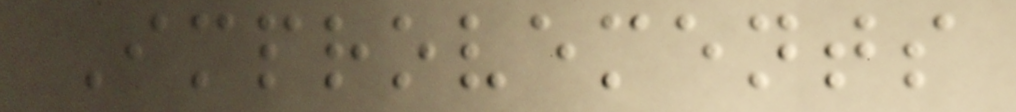Improvements
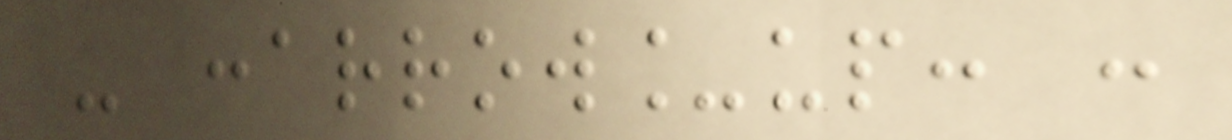- :arrow_up: :
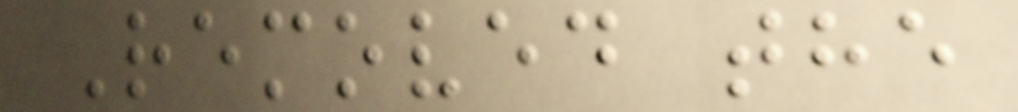Removed the
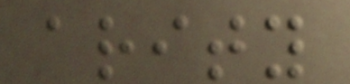arity
